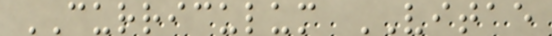CURRICULUM VITAE
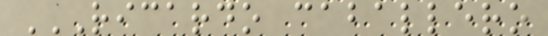RICARDO CABALLERO
